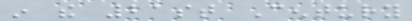in the 21st Century
